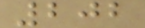202
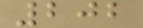202
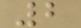2
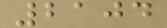2104
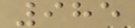985
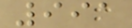991
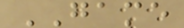GAME
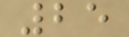25
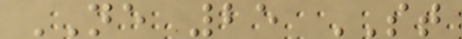NE 25 ST
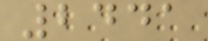2441
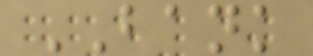BANK
